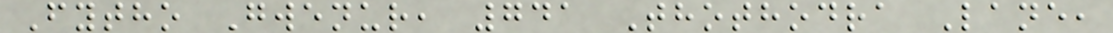Fytho Gwenur, 741 Thothodra Lane,
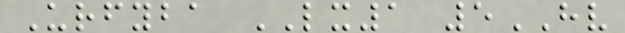Urfyba LX1 5HV
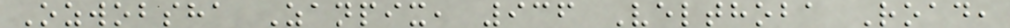Ozwobsha Zanpix, 936 Velthoba Road,
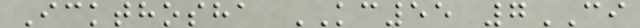Ickthosha KC55 7CI
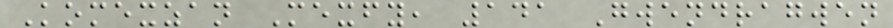Komexzan Mexfy, 141 Gwendragwen
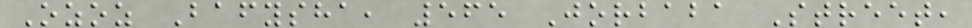Ozoz Bafysha, 565 Jorbaba Street,
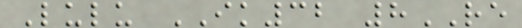Lulu IK32 8RE
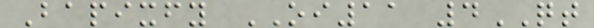Bapixfy OI11 4QT
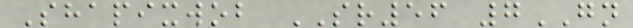Shapixwob SR56 7GN
